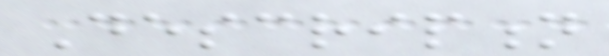Description
